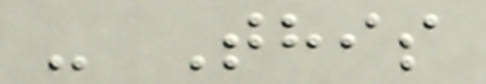- This
